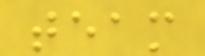team
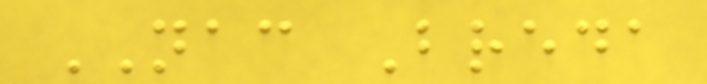NAC Breda
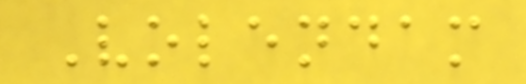Volendam
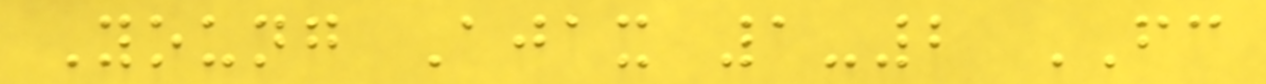Young Ajax 1-2 FC
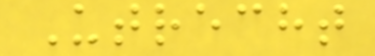Utrecht
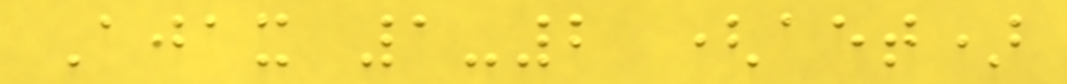Ajax 1-2 (aet)
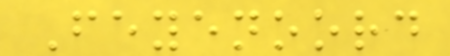Feyenoord
